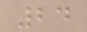24
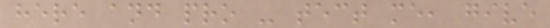here and pro - tect me, give
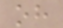oh
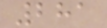281
